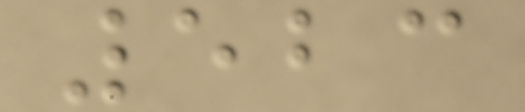523
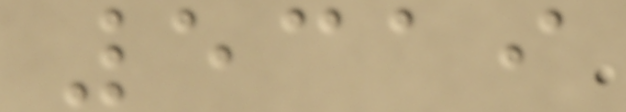5319
